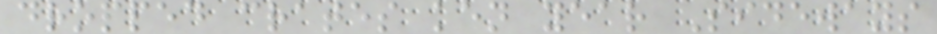dropped crates ken year Sideways
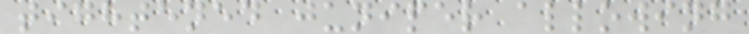tightened juniper allowing
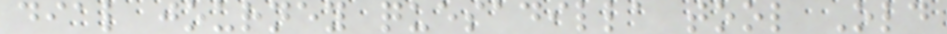dial journey quesadilla tool Old
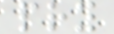pry
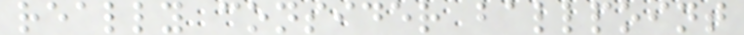really consider ballpoint
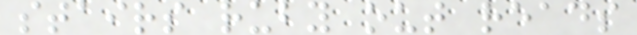stairs ruby out reads
